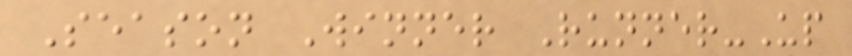Season Winner Runner-Up
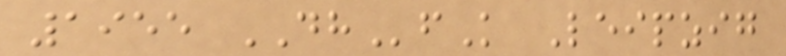1955 DHfK Leipzig
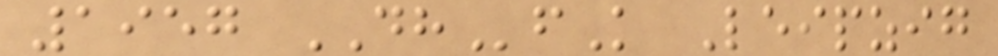1957 DHfK Leipzig
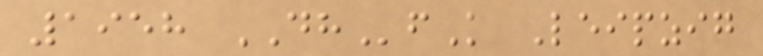1958 DHfK Leipzig
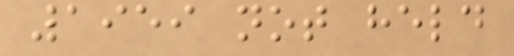1959 not held
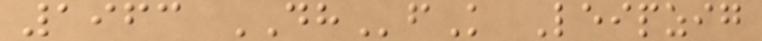1963 DHfK Leipzig
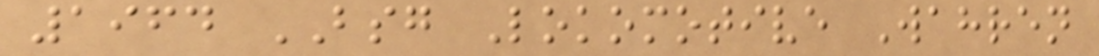1964 BSG Lokomotive Wahren
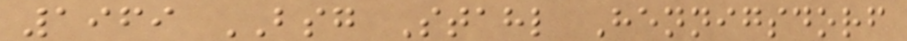1969 BSG Stahl Hennigsdorf
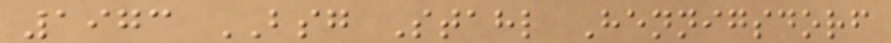1973 BSG Stahl Hennigsdorf
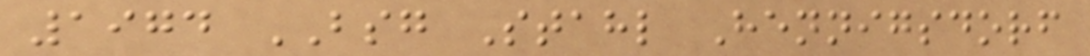1974 BSG Stahl Hennigsdorf
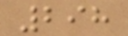298
